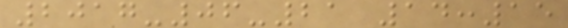2017-06-21 14:15
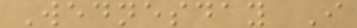Wednesday I
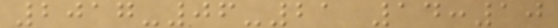2017-06-21 14:10
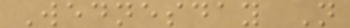Wednesday N
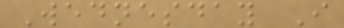Wednesday I
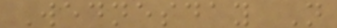Wednesday N
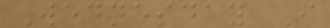Wednesday I
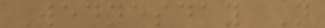Wednesday N
